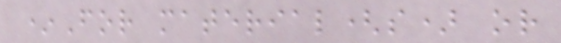*For material(s) or
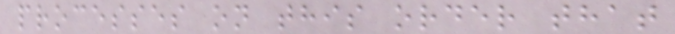processes on this order that
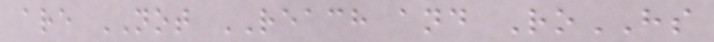are NOT REACH and RoHS
